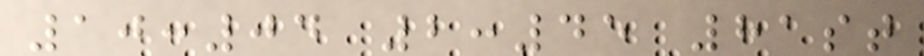10:04 2:45 81st
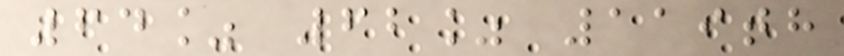64% 62% 119th
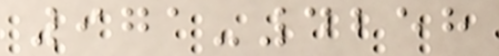971-4258
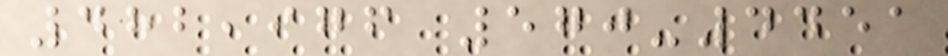482,976 570-4451
